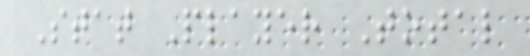Stat Player Total
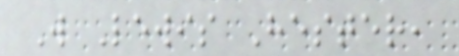W Lewis Hester,
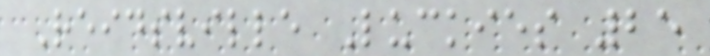Reidsville Luckies 25
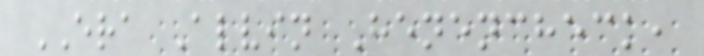ERA Alvin Henencheck,
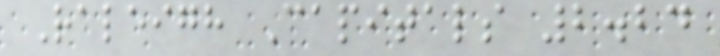Raleigh Capitals 2.24
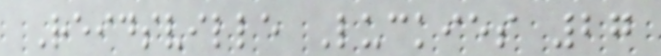Reidsville Luckies 27
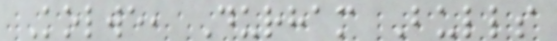Kolwe, Durham Bulls
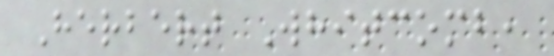Herbert Whitcomb,
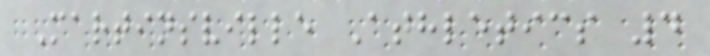Martinsville Athletics 4
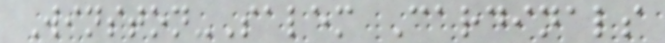Winston-Salem Cardinals
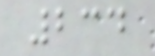234
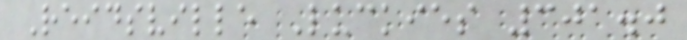Reidsville Luckies 301.0
